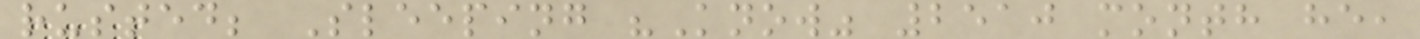rusted; Sleeping "Know" 2510 month he,
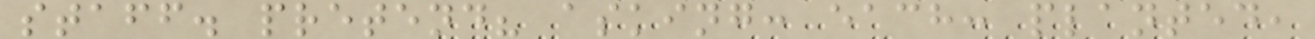staff. pretend? asking: each: planted,
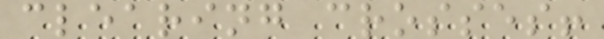clearing crosses!
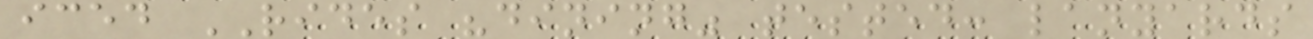iced RIDES "dining" tested: lanyards
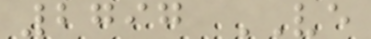2797 VE
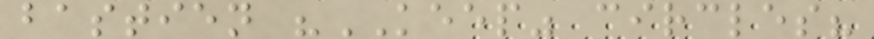bastien "KEEP" circles?
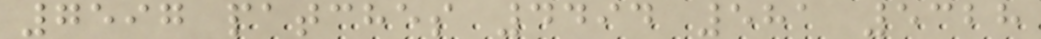7597 patches 4494 581 5328
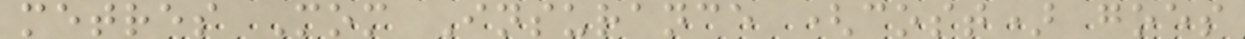metres Mom Insurance (cost) goes
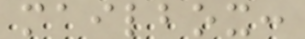mailbox:
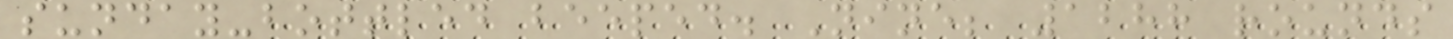sunday-bottled beeped. Nine; 1288 rounds
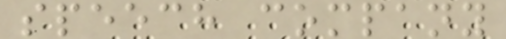speech company
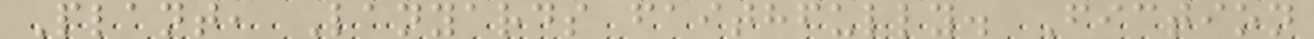Plant, Lanyards faithfully. Fiction
